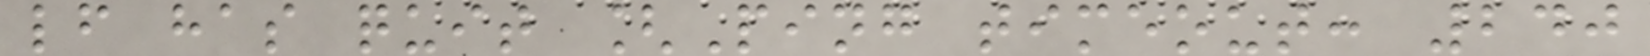lf has quit [Ping timeout: 240
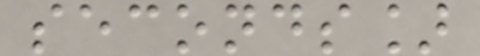seconds]
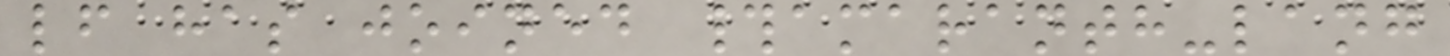lf has joined #amaranth-lang
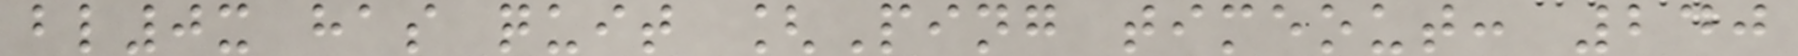bl0x has quit [Ping timeout: 240
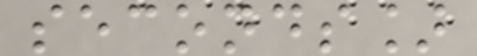seconds]
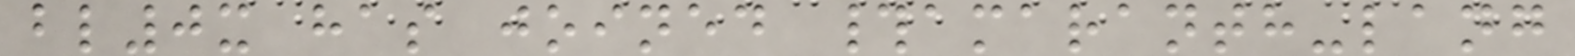bl0x has joined #amaranth-lang
